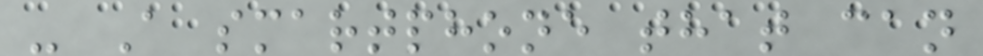- A smartphone that can
